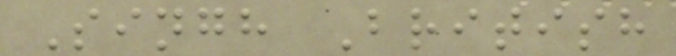Singh British
